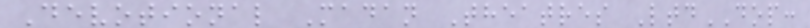Devotional Madan Theatres LtdDOP:
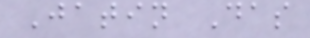Jatin Das
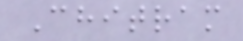Chitram
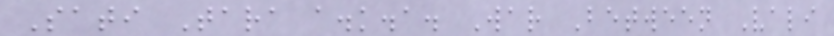Sati Tara a.k.a. War Between Vali
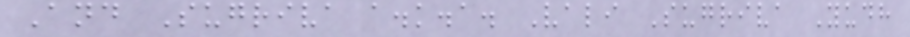And Sugriva a.k.a. Vali Sugriva Yudh
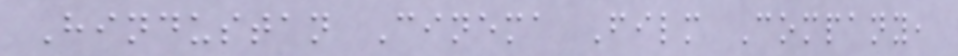Hindustan Cinema Film Company,
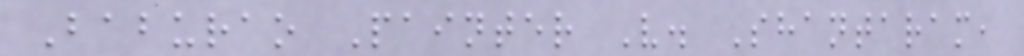Baburao Painter V. Shantaram,
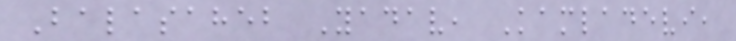Balasaheb Yadav, Kamladevi,
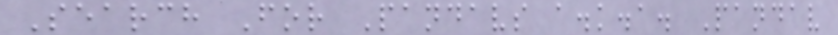Search For Pandavs a.k.a. Pandav
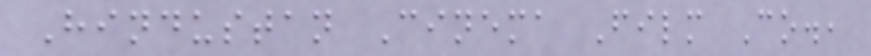Hindustan Cinema Film Co.,
